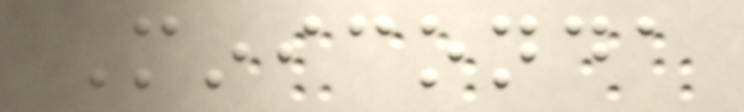Miniconda
